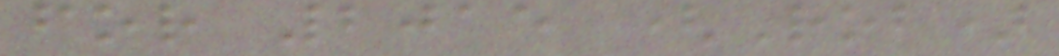for 2015 (Rob)
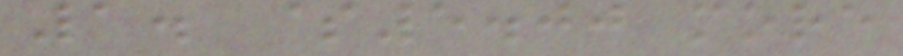1. $5.00 more
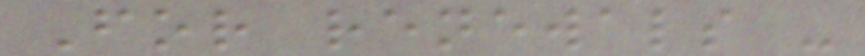For renewals -
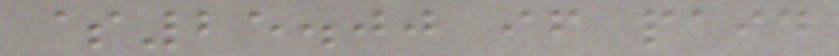$25.00 if paid
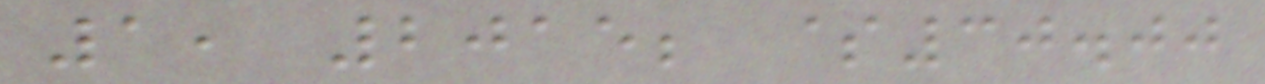1, 2015; $30.00
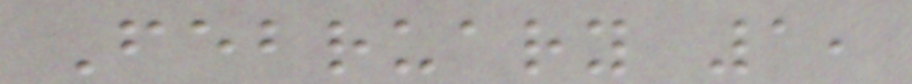February 1,
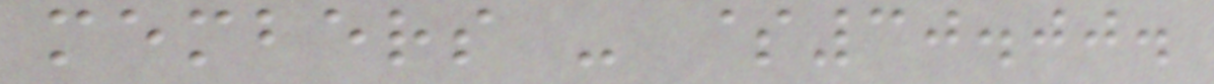members - $30.00.
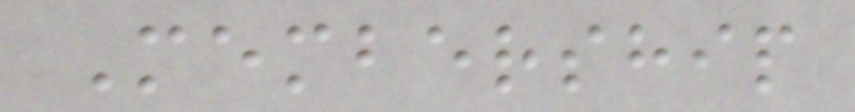Membership
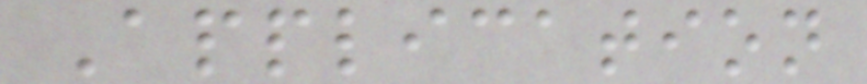Application
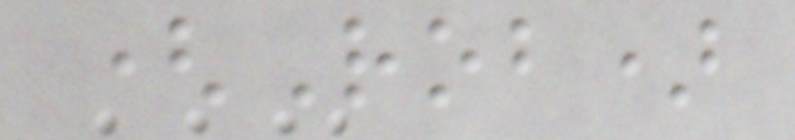(Rob)
